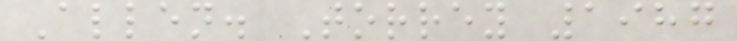Allen. Torrey 1987
